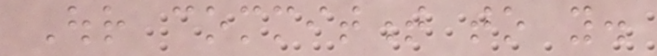Our commitment to you.
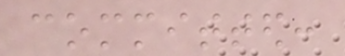committed:
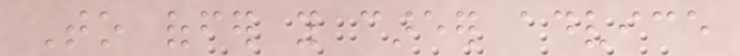To offer you career advice
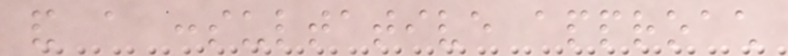and a consultative approach
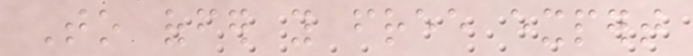To offer you free expert
